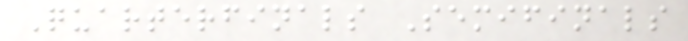Quarterfinals Semifinals
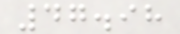47.98
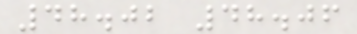48.02 48.06
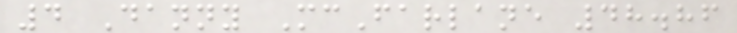4 Danny McFarlane 48.86
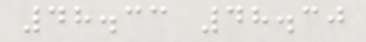48.33 48.30
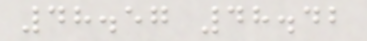48.57 48.42
